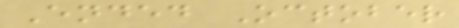Ended October
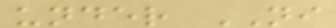under NI
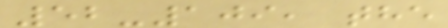52-109, the
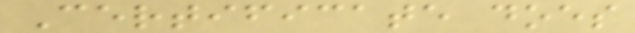Certificate does
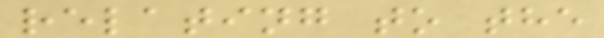relating to the
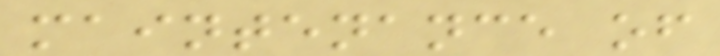maintenance of
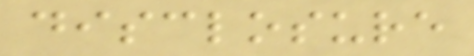disclosure
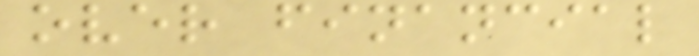over financial
